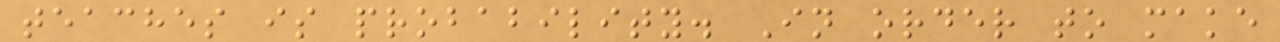teaches is probability. In order to make
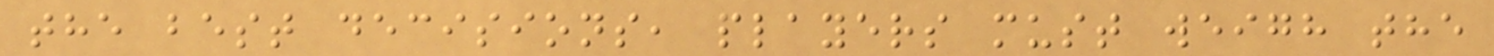the best decisions, players must weigh the
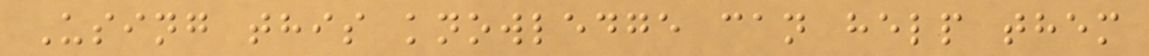Using this knowledge can help them
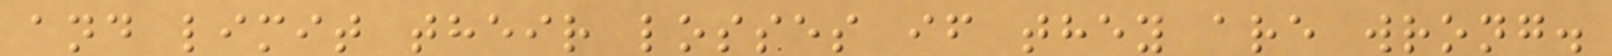and limit their losses if they are wrong.
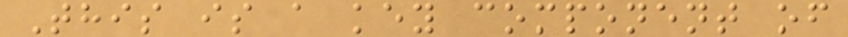This is a key component of
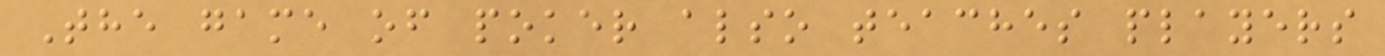The game of poker also teaches players
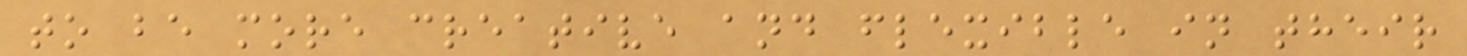to be more creative and flexible in their
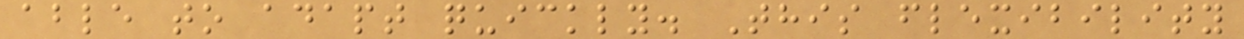able to adapt quickly. This flexibility
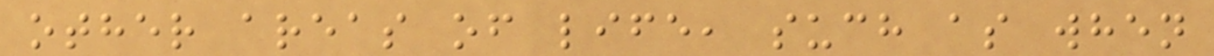other areas of life, such as when
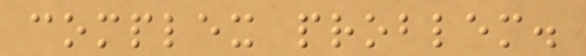complex problem.
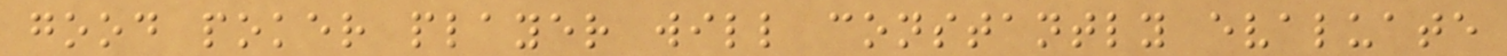good poker player will constantly evaluate
